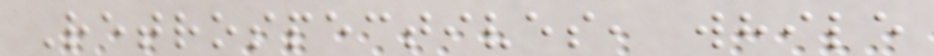Retrospectives, while
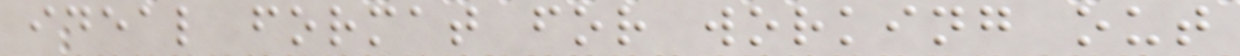ideal format for working out
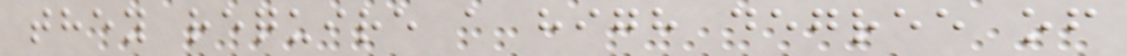they require a high degree of
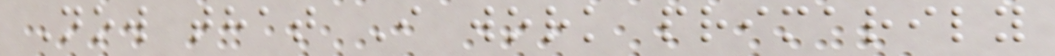Now that I work primarily
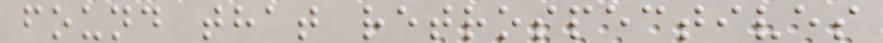found that retrospectives
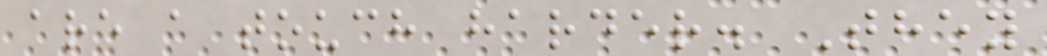are a touch harder. They
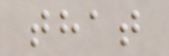that
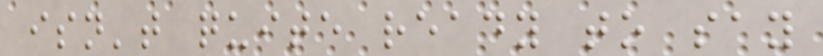isn't quite ready to say
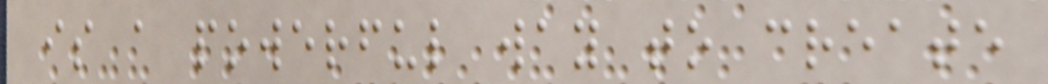is a powerful way to create
